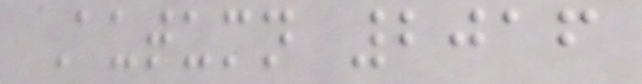Autumn 2016
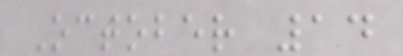October 14
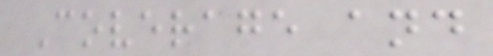Coverage and
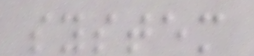system
